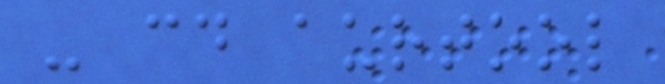- cd aurtool
